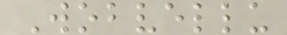Wobvellu
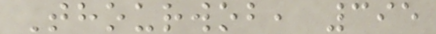Thourwob, 395
